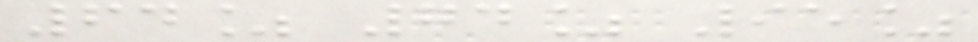64% 74% 95%
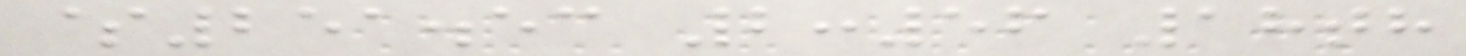$251.53 2:56 18th
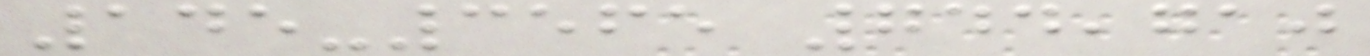145-3565 744,710
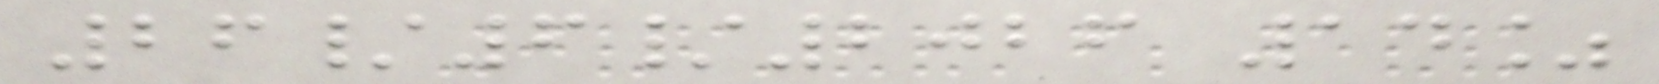26/6/2026 14%
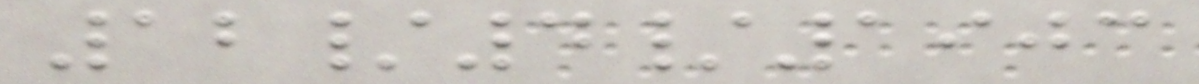12/4/1903
